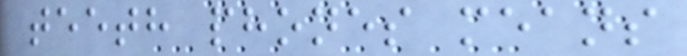teeth phones means
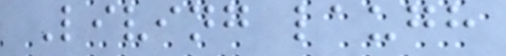Living laugh
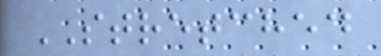STRETCHED
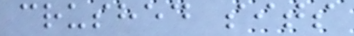crushed sits
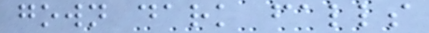gown dark falls
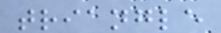triangle
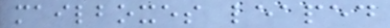mailboxes leaped
